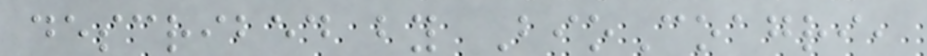described by BioCoagri,
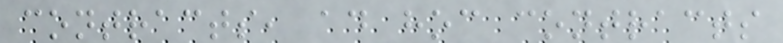contracts, ad hoc contracts
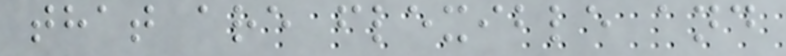that are flexible and
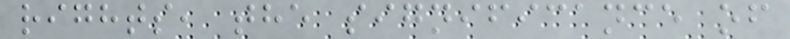rights, the significance of
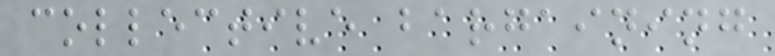collective bargaining
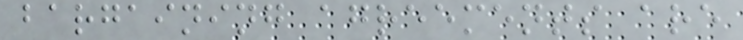bargaining agreements are
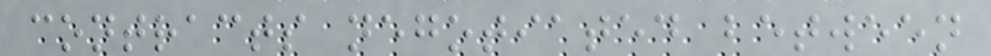contracts negotiated between
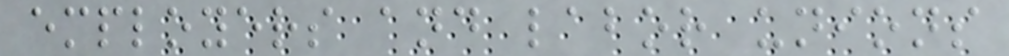employers and labor unions
